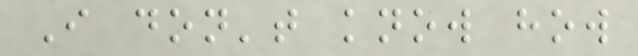I don't know how
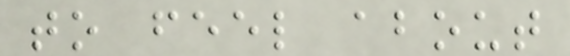to feel about
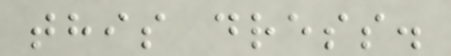this dress.
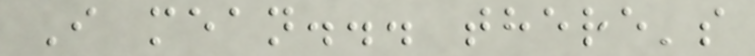I mean... there's
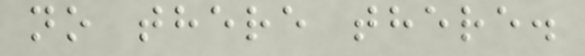no there there.
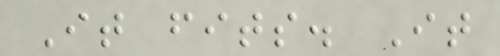It fits. It
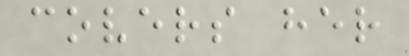covers her
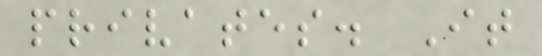privates. It
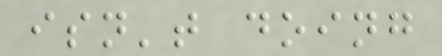isn't doing
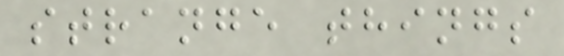strange things
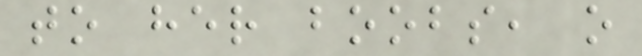to her boobs, o
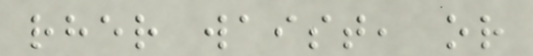rher waist, or
